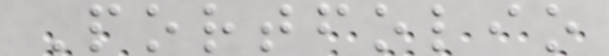Portfolio
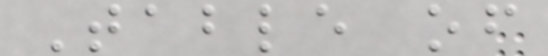Table of
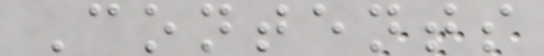Contents
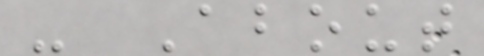- About
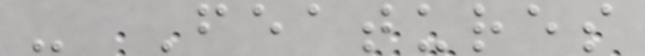- Features
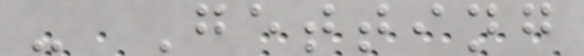- Getting
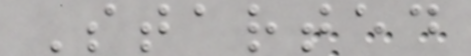Started
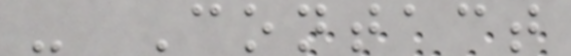- Contact
